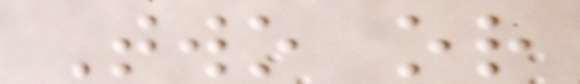Two or
